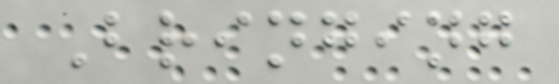Bringing
